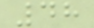48
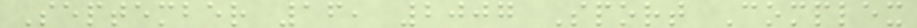September 16, 2007 Sport Complex
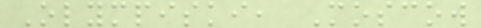Olympiski, Moscow
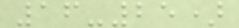16-25)
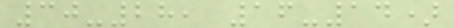30-28, 16-14)
